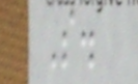S.
